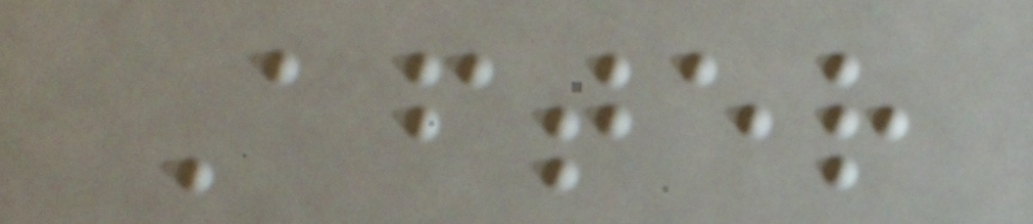After
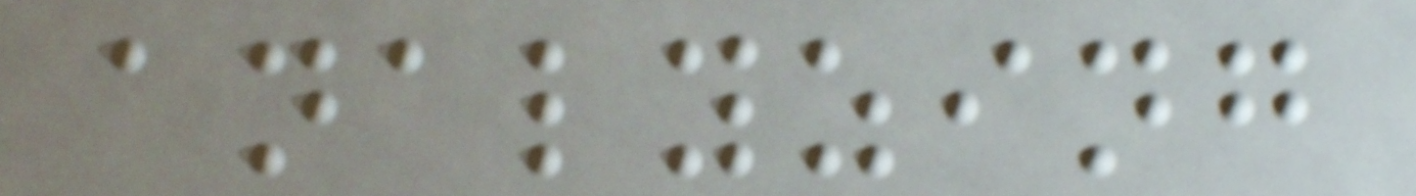analyzing
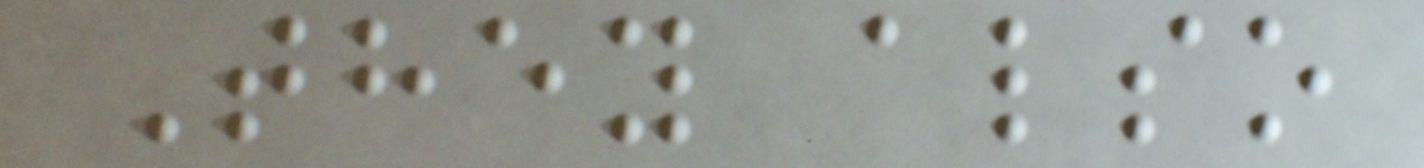They also
